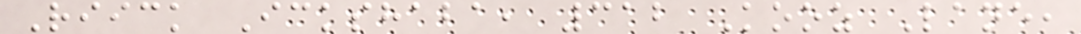Riick Ickshaba, 312 Kooz Lane,
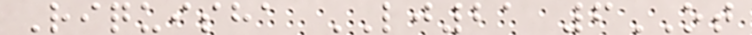Riquisha LJ21 6OT
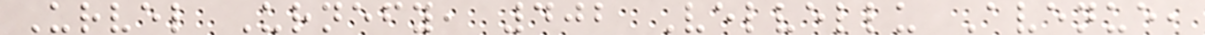Urvel Urnefy, 402 Velvellu Avenue,
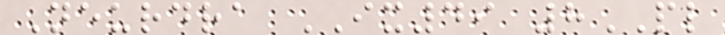Neurdra IX49 8PL
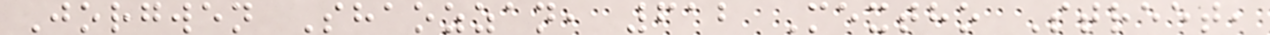Jorgwen Shaozzan, 612 Mextho Street,
